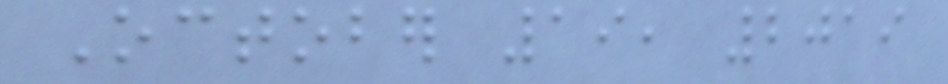October 19, 2019
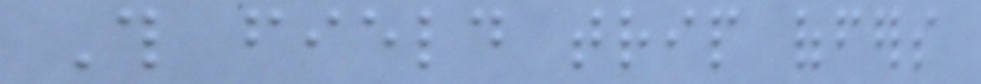This field trip offers
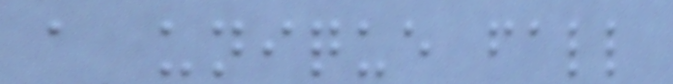a unique fall
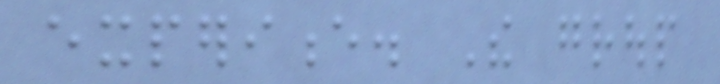experience. The group
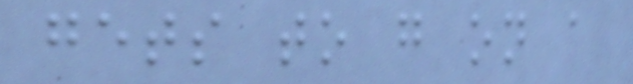gets to go on a
